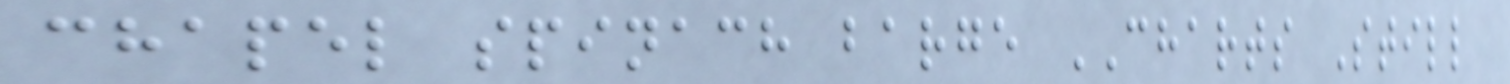chapel spinach barge CHARTS Still
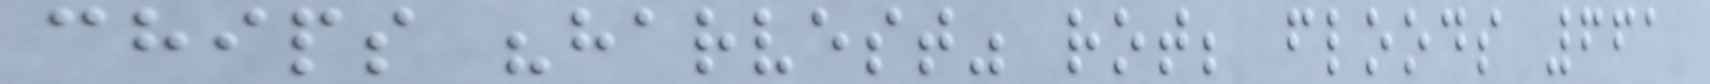chips "harvest" rot; floods 661
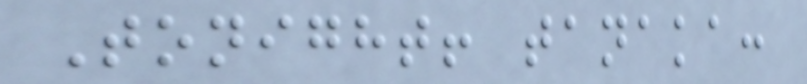Tonight! tanaka:
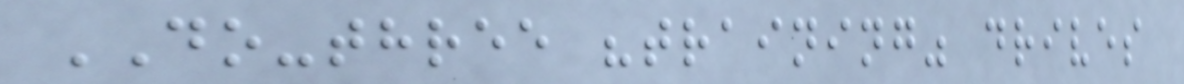DO-three "training" drives
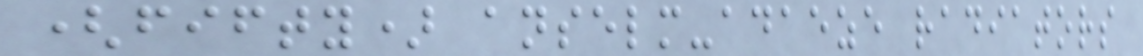(fifty) anselm-adaeze radiators
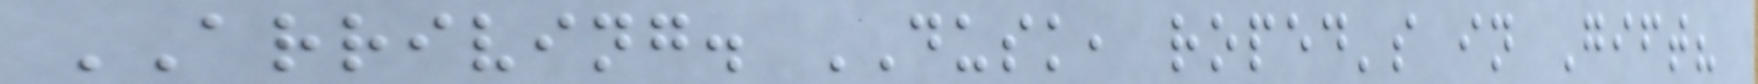ARRIVING. DUSK, roped's in Gift?
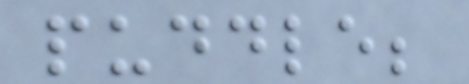puddle;
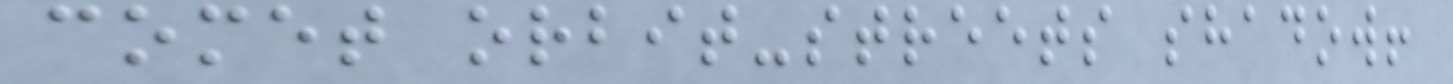comet orbit-streets shadow!
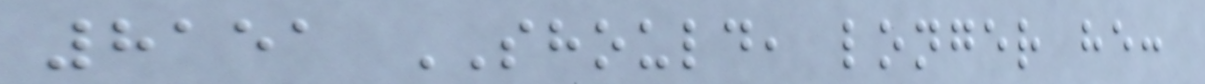8151 SHOULD, longer he:
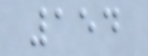154
